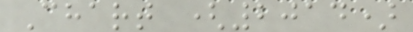Chart (2014)
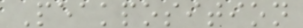Peakposition
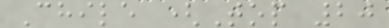Chile (Top 20
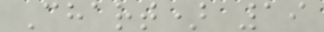Chart) 19
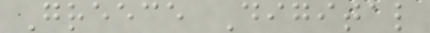Greece Digital
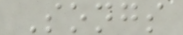Songs
